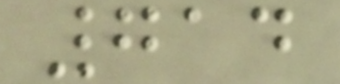714
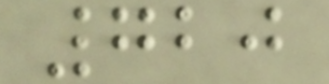720
